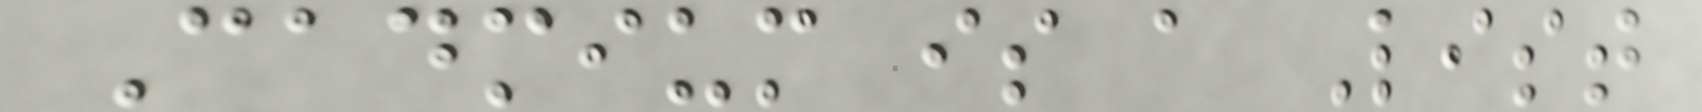Cadmium is a List
